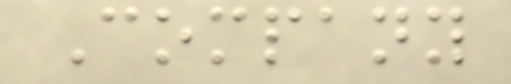Company
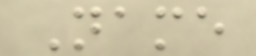Name
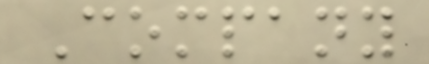Company
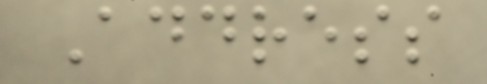Address
